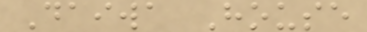Daiwa House
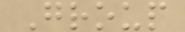Group
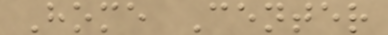Home Center
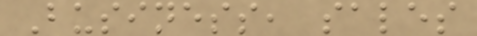Business, sales
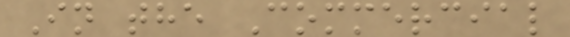In the Commercial
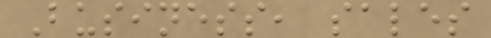Business, sales
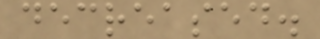decreased.
